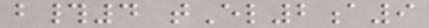b#4 tEl2a9
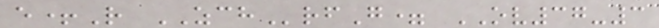e+R ZCHrfG= OV37-3
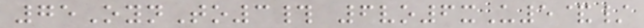75OynTo3# 6vo6xU5&/
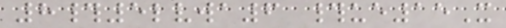8#5lvwa6 #ue15X
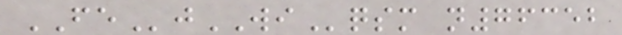FEjWIqsm n76352
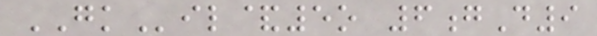GKil&5o 6gD9
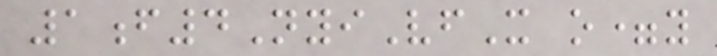1f4NyiVfX o=y
